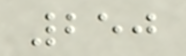250
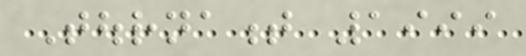Tournament 1999
